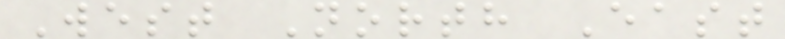West North East
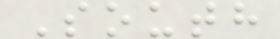South
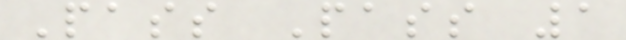Pass Pass 1
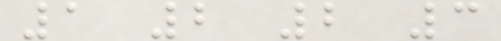1 2 2 3
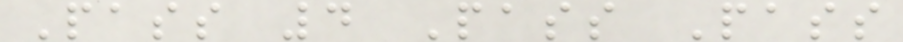Pass 4 Pass Pass
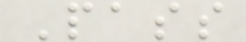Pass
